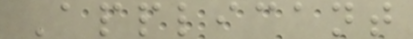Applicant
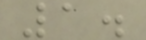1.
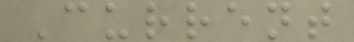Current
